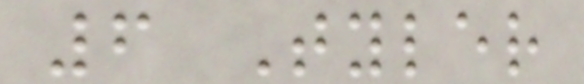6 Tyler
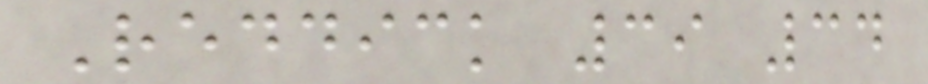Reddick 39 34
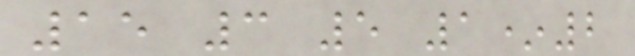15 3 5 1*2
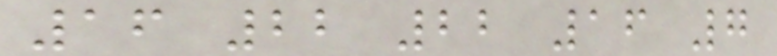16 22 22 16 7
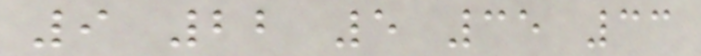9 22 5 35 33
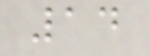14
